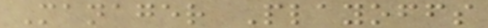Manager Playoffs
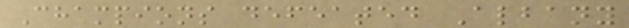Champions defeated Albany
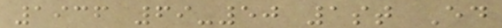1936 69-50 1st Ed
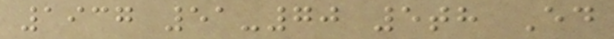1937 51-70 5th Ed
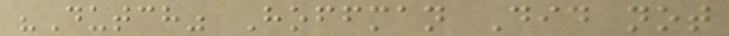"Dutch" Hoffman Did not
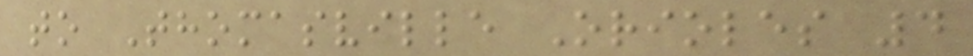to Thomasville Orioles 4
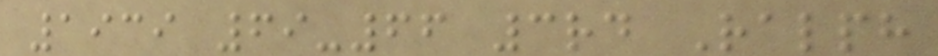1939 69-66 3rd Ralph
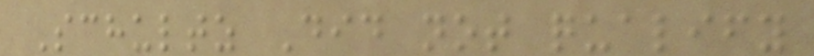Schultz Did not qualify
